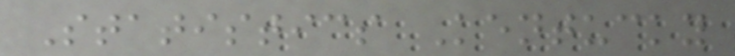Statistics Kentucky
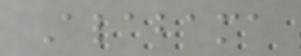Alabama
